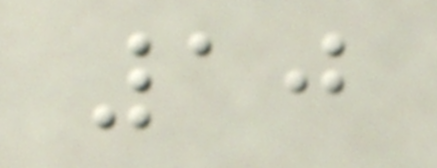10
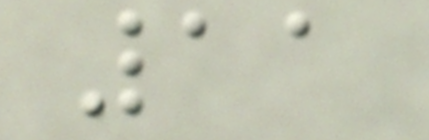11
